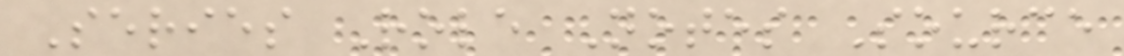Series Role Notes Source
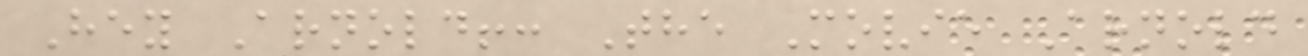Hey Arnold!: The Movie Arnold
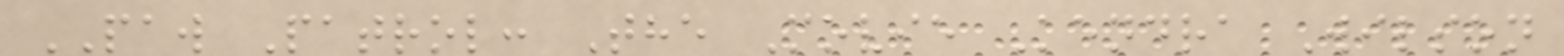PAW Patrol: The Movie Kendra Wilson
